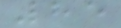85
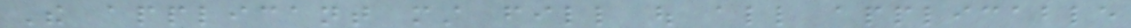The applicant must fill out all applicable
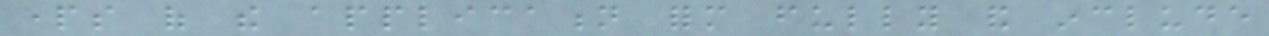parts of the application form fully and include
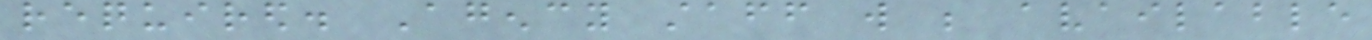required. Agency staff will be available
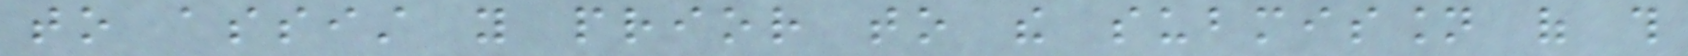to assist you prior to the submission of this
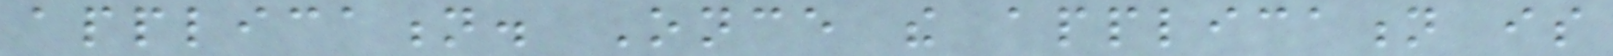application. Once the application is
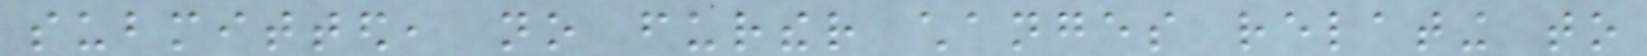submitted, no further changes relating to
